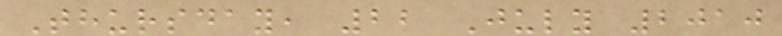Thursday, 22 July 2010
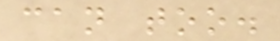can too.
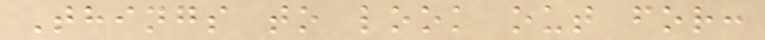Things to look out for:
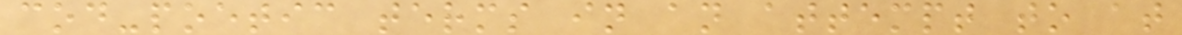cod-poetic terms in an attempt to at
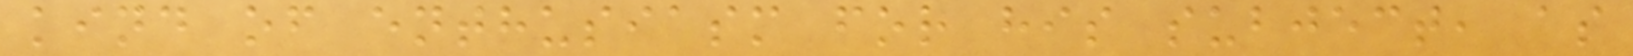kind of enthusiasm for his subject, as
